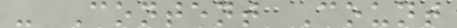- Content Count
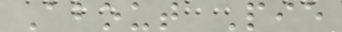About Pie
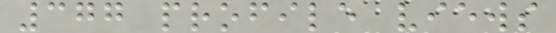377 profile views
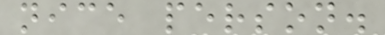nice person.
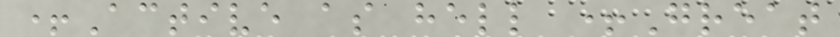+Active as hell +Great
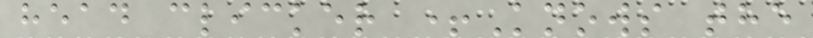head clicker +Knows the
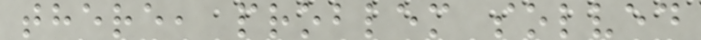there, problem solved
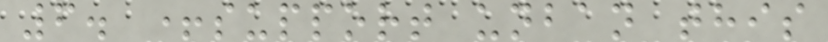6. +support unban this
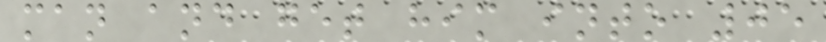man and get him into 05
